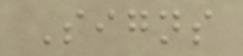Signs
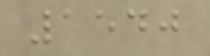1540
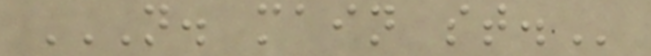N. MAIN ST.
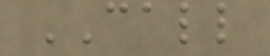CALL
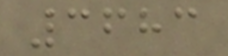3683
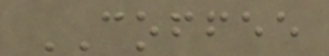COFFEE
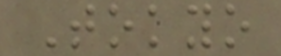Tokyo
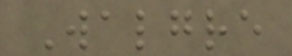Walgre
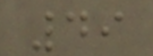49
